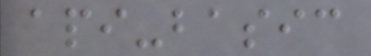api-basic
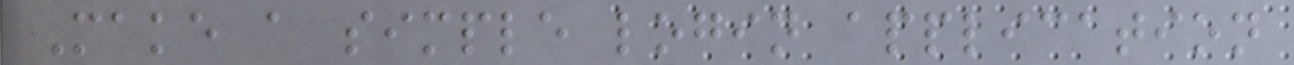Make a simple login application
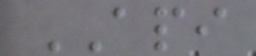API
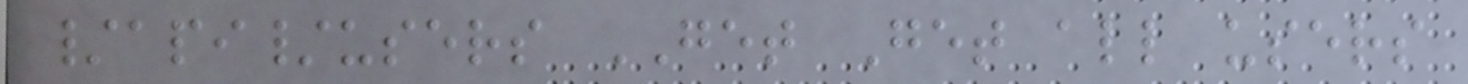/api/users GET Get all users
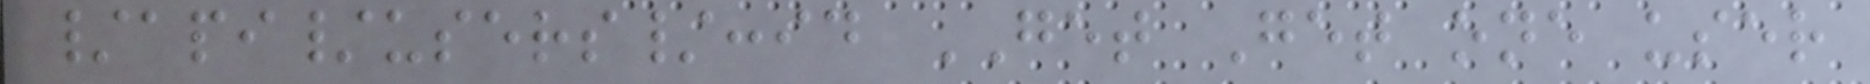/api/users/:id GET Get one user
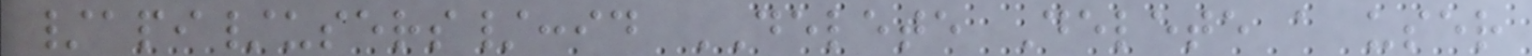/api/users/:id DELETE Delete a user
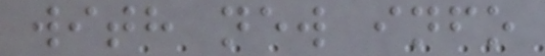with new info
